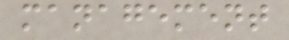management
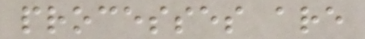processes are
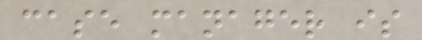case manager is
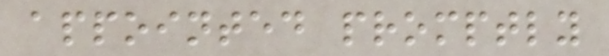appointed promptly
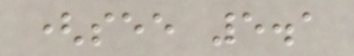(see 5.1
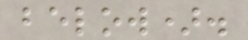below).
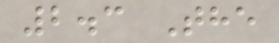2.3 The
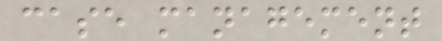case management
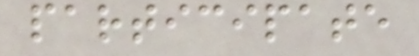participate
